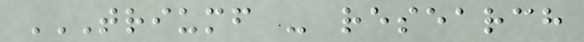TRIUMF - RESEARCH
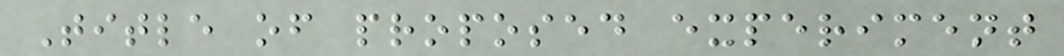Title of proposed experiment
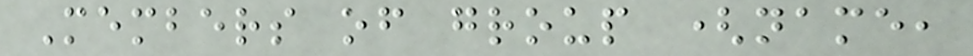Members of group (name,
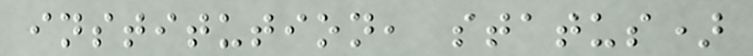institution, status)
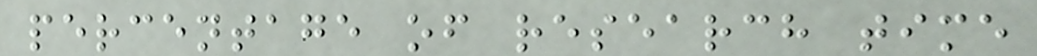percentage of research time
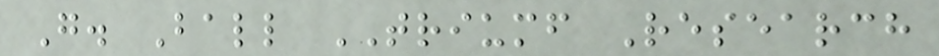G. Ball TRIUMF Research
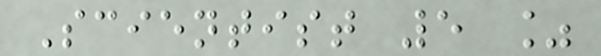Scientist 5 %
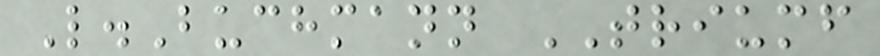L.Buchmann TRIUMF
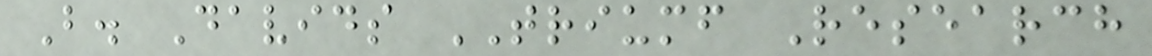B. Davids TRIUMF Research
